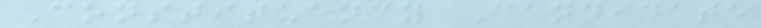Constituency Candidate
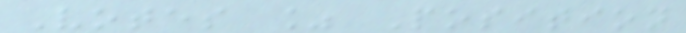Votes % Position
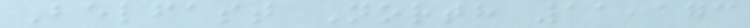Belfast North 11,173
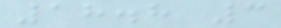18.8 3
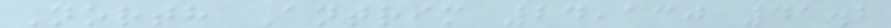North Antrim 24,130 41.2
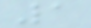1
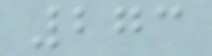273
